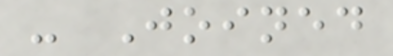- Joined
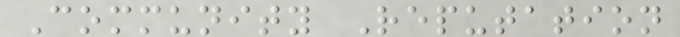Community Reputation
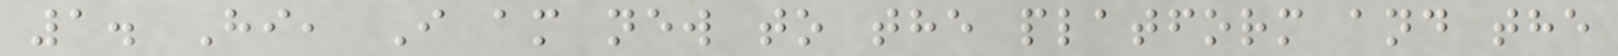1. Hi, I am new to the platform and the
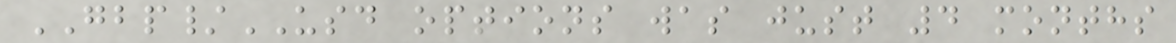GBP/USD options was just 4 months
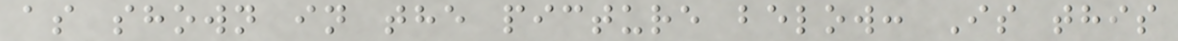as shown in the picture below: Is this
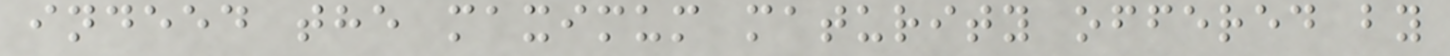indeed the maximum maturity offered by
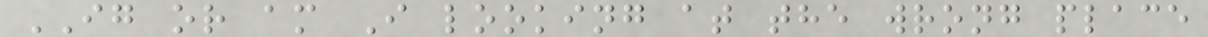IG or am I looking at the wrong place
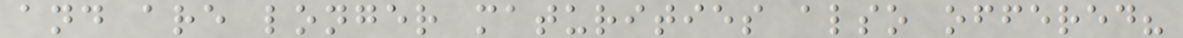and are longer maturities also offered?
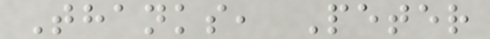Thanks, Peter
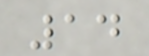14
